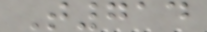T714
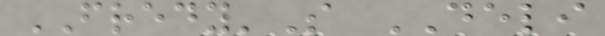FREDY'S DELI
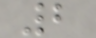2
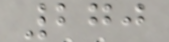270
